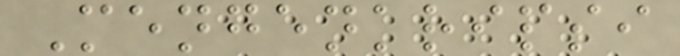Mengenkripsi
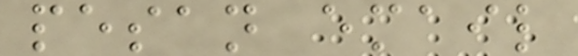pesan email
